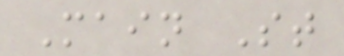Main St
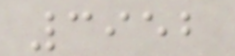3952
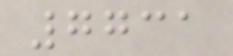7731
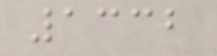1332
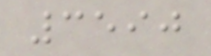3590
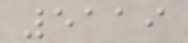5119
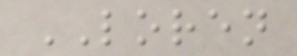LOREN
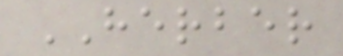HERBER
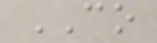CO
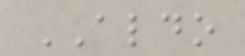ALDO
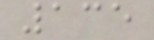135
